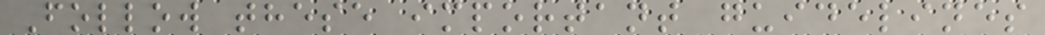Follow these important guidelines
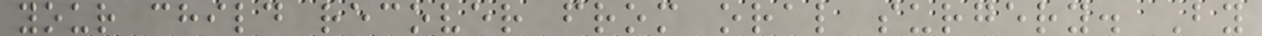your child recover from oral surgery. By
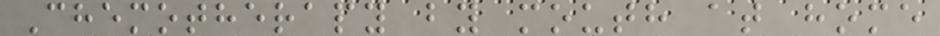Chemotherapy by mouth at home
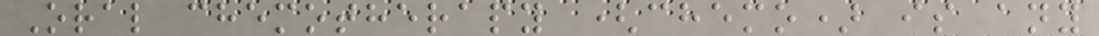Oral chemotherapy (chemo) is any
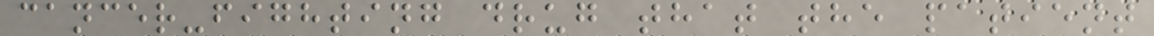cancer-fighting drug that the patient
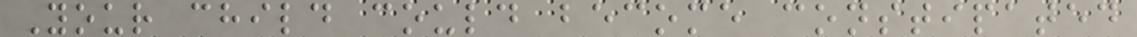Your child could become constipated
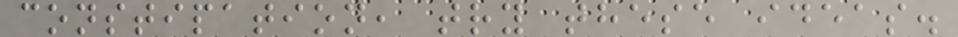constipation, try these ideas.
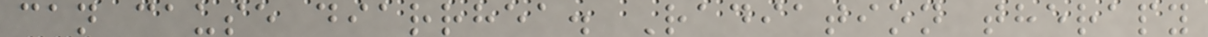can cause diarrhea. Radiation therapy
